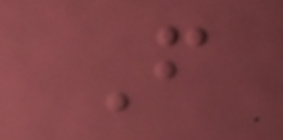From
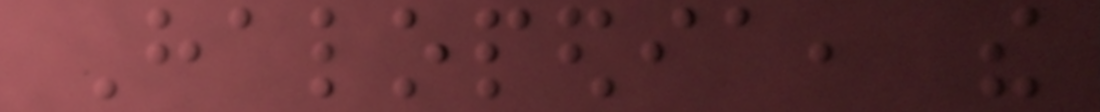Halopedia, the
